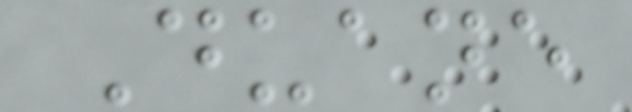Duane
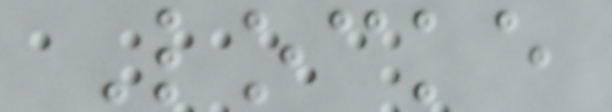Locke
